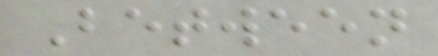Between
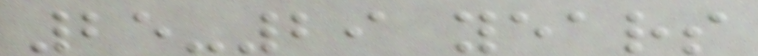25-29 years
